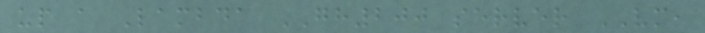up a Lambda GH200 server VM,
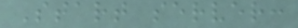Start server:
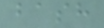bash
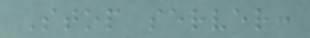Stop server:
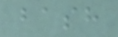bash
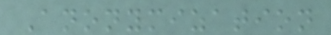Anonymization
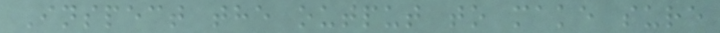Inspect the output to make sure
